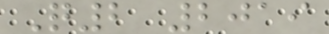Q2 2019
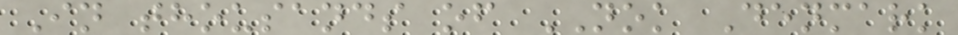In thousands of NOK Denmark
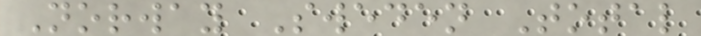Norway Sweden Total
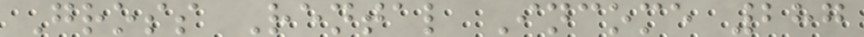Gross Rental Income 287
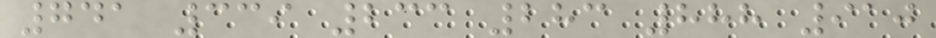741 339 233 283 888 910
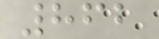862
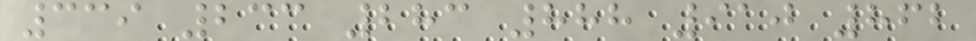339 233 283 888 910 862
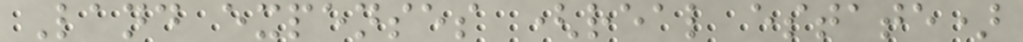Land expenses (real estate)
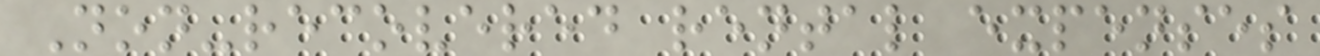Non-recovered rental expenses
